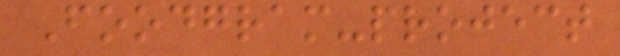Foodgram-project
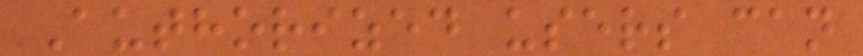Authorized users can
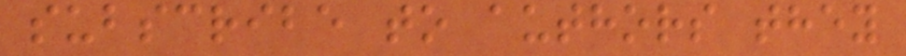subscribe to authors they
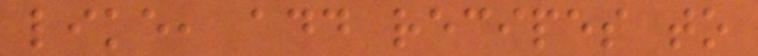like, add recipes to
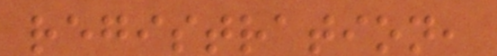registration,
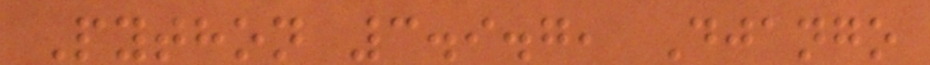Python 3.9.7, Django
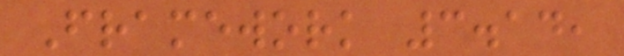Framework 3.14,
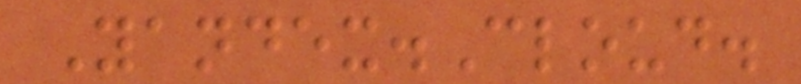Yandex.Cloud.
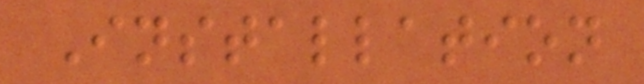Installation
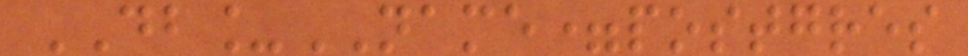DB_NAME=postgres
